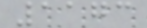1173
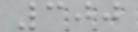300
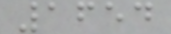1654
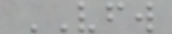VFW
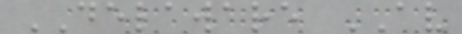DELAWARE AV
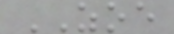ZOE
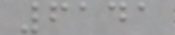6141
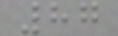87
